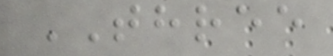THREE
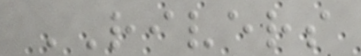RIVERS
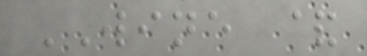WINE &
